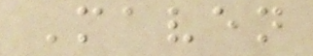Maven
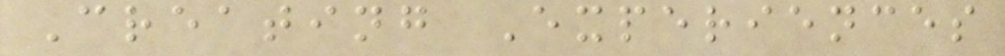Creating Experiences
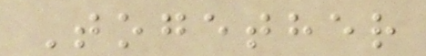Together
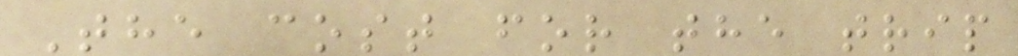The cost for the trip
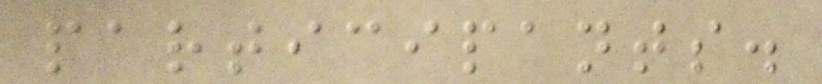participants.
